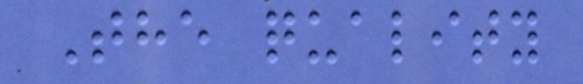The quality
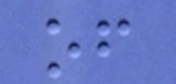of
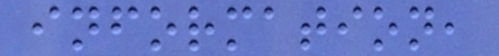information,
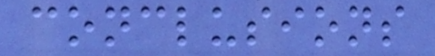conclusions
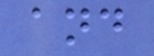and
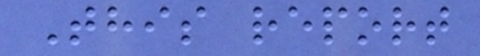This report
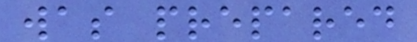was prepared
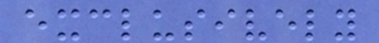exclusively
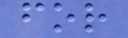for
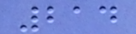214
